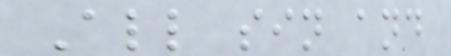All sin and
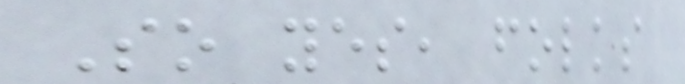So yes, folks
